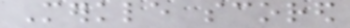Merkle scored
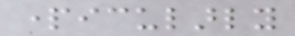particularly
